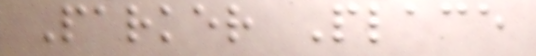Parker Place
